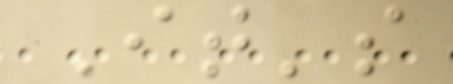It's
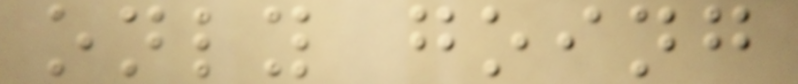only going
